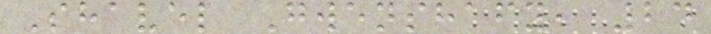Shavel Gwenshafy, 24
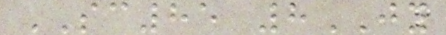SC85 8JY
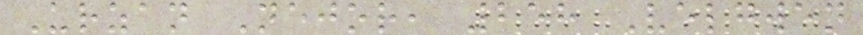Urzan Nejor, 258 Velgwen
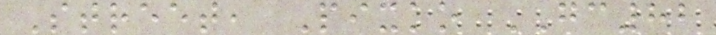Street, Pixko GC82
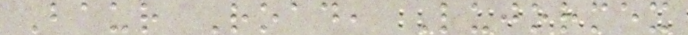Baur Road, Lujormex
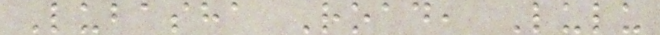Lubasha Road, Lulu
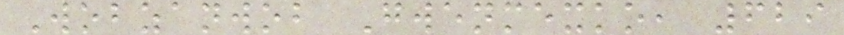Wobzanwob Gwenmexko, 629
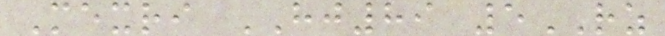Mexri HJ89 5RZ
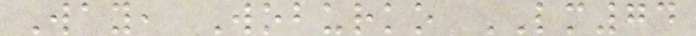Way, Woburko LM74
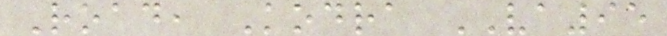Road, Kodra VA95
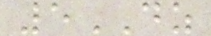5DZ
